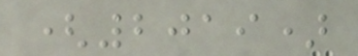(2019)
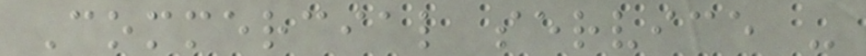Commercial service -
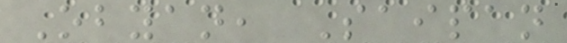Obyan, Saipan
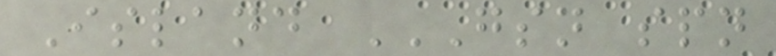Island GSN SPN
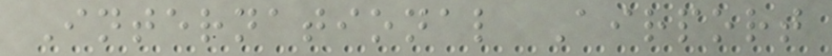International Airport
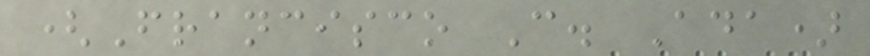(Francisco C. Ada)
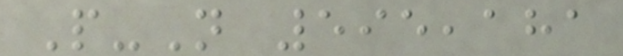P-N 595,181
